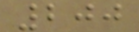200
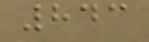843
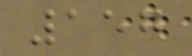157
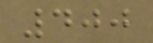400
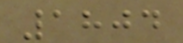1804
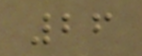26
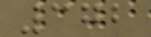372
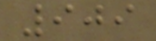909
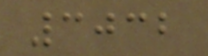3032
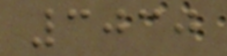3030
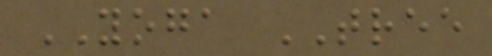YOGA TREE
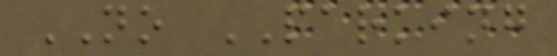NO PARKING
